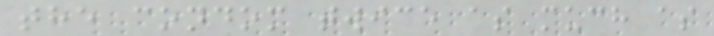the condom twice as much as
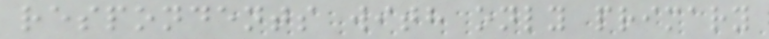respondents with only primary
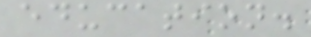education.
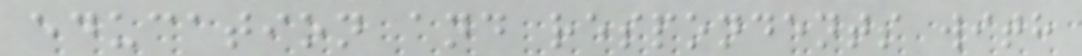education and respondents with
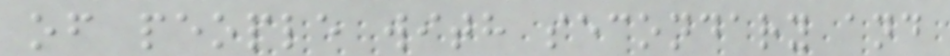of people with secondary and
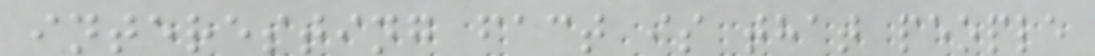interesting fact is that people
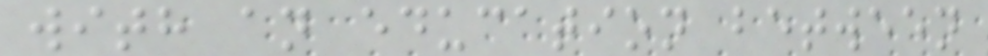with an education between
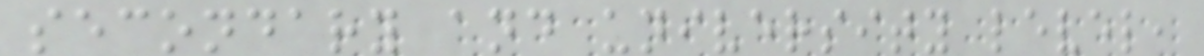secondary and university level,
